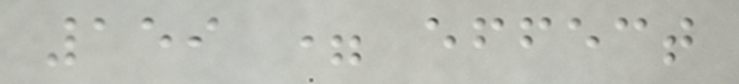159 = effect
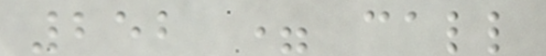252 = call
